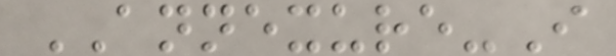ANNEXURE-I
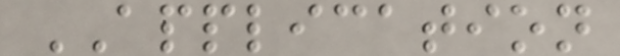APPLICATION
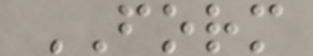FORM
